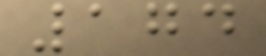174
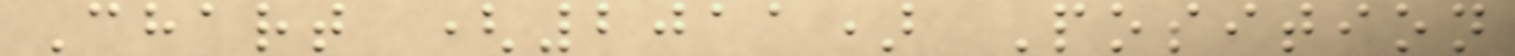Chart (2011) Position
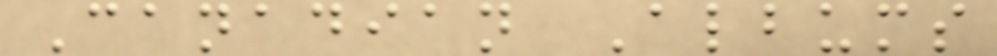Canadian Albums
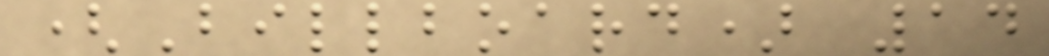(Billboard) 14
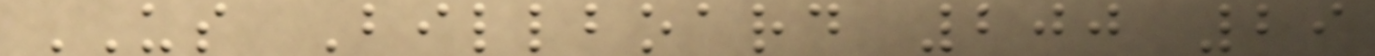US Billboard 200 29
